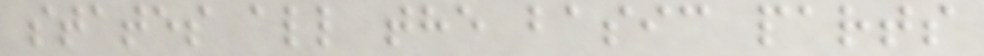states all the basic parts
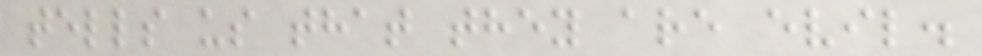tells us that they are evil.
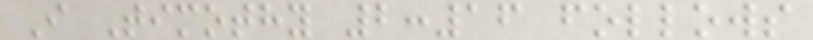I Timothy 2:16 follows
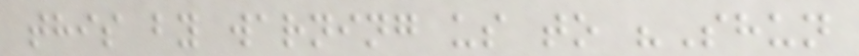this by warning us to "Shun
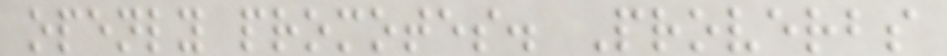openly promotes. Proverbs
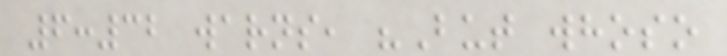6:32 warns, "But whoso
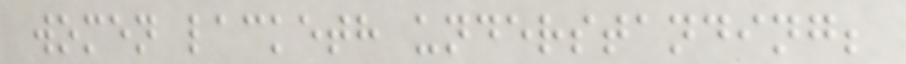women lacketh understanding;
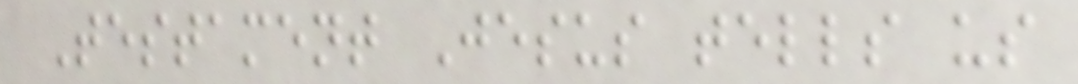Testament Jesus tells us
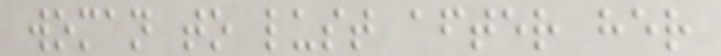woman to lust after her
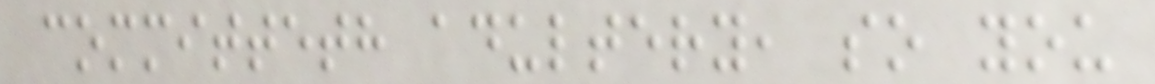committeth adultery, so you
